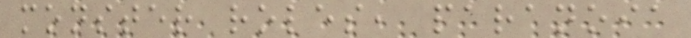monster roles, paranoia
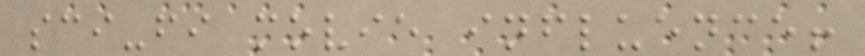sci-fi movie influence!
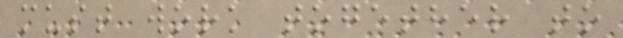must work together to
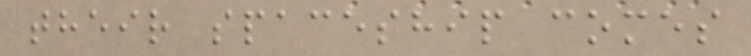their spaceship comes
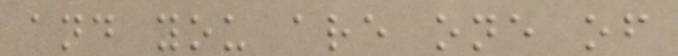and you are one of
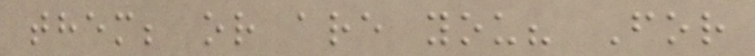them; or are you? For
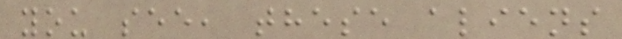you see, these aliens
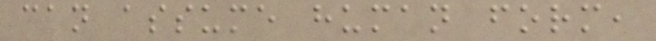can assume human form,
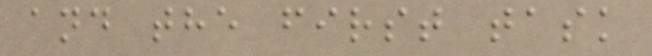and the first task
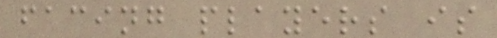facing players is
